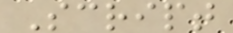Script
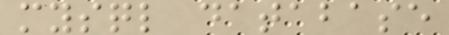mysql database
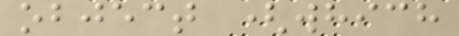object (which
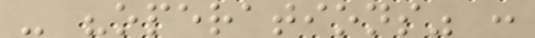- "operations" :
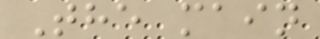The main
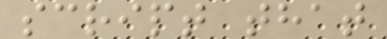script that
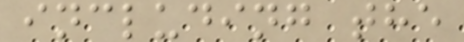including the
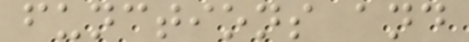functions and
